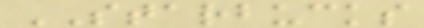STARBUCKS
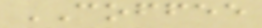COFFEE
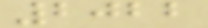2022
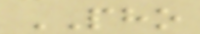PHO
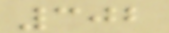302
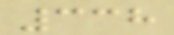338
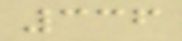336
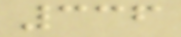336
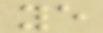ye
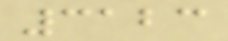3123
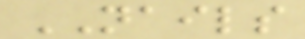NAILS
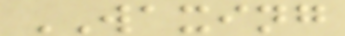WAXING
